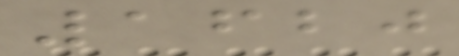1620
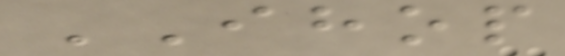IHOP
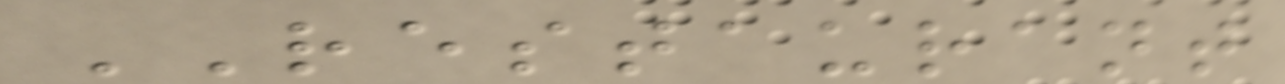RESTAURANT
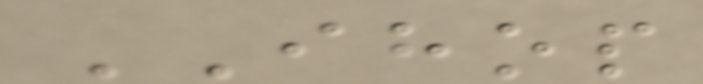IHOP
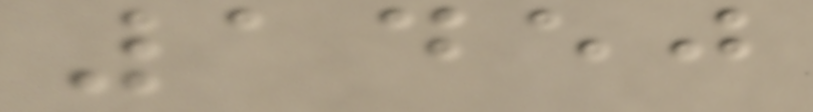1450
